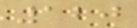120
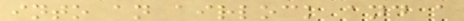into an airlock and a
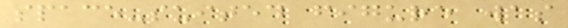space-suited figure was
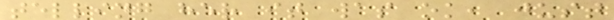telling her it was ok, just
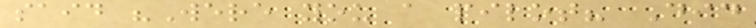said "Were you a pilot? Did
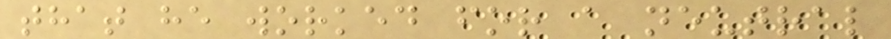that he worked for a neutral
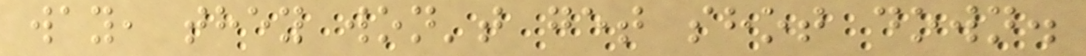way, they won't get shot down.
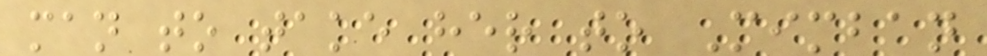man to take her to Mimban
